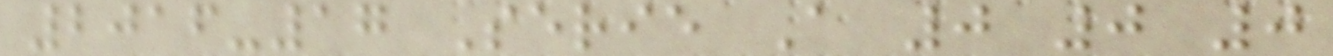2016-17 Serie A 0 0 0
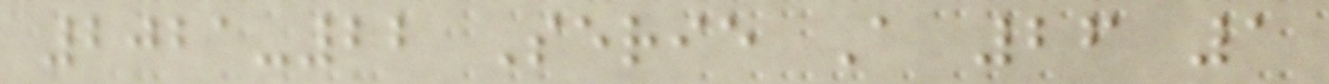2021-22 Serie A 26 1
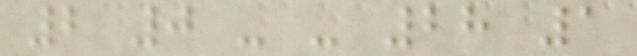2 0 - - 28 1
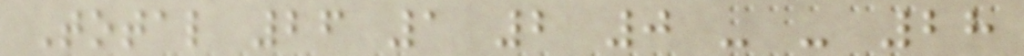Total 26 1 2 0 - - 28
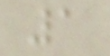1
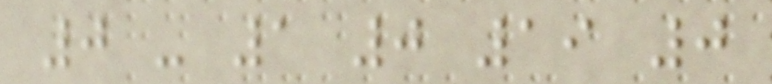0 - 1 0 19 0
